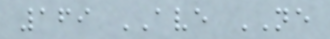169 AVE NE
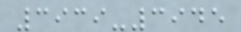3939-3945
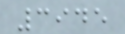3945
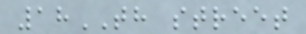18TH street
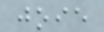joie
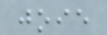joie
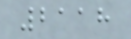2118
